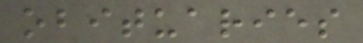obituaries
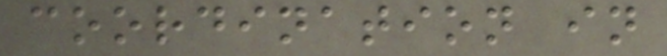coordination in
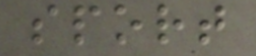sport
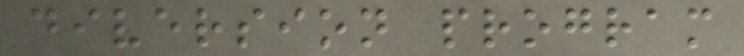diversion program
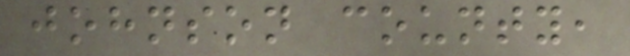johnson county,
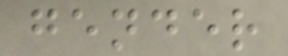gender
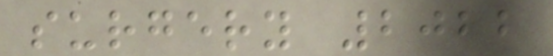surgery 2022
